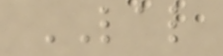LAL
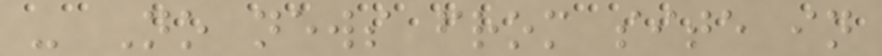- No news from site in
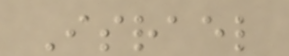Israel
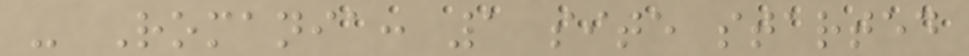- Romania: 1 site started
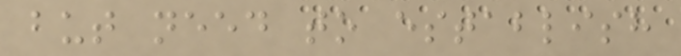but need to establish
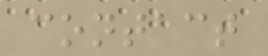contact
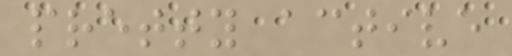pretty active
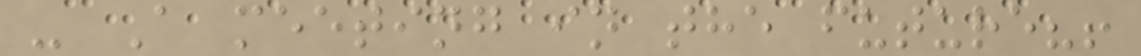- A meeting in the future?!
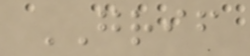GRIF
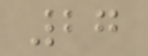27
